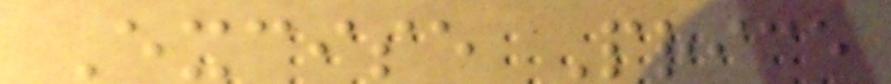Excise Price
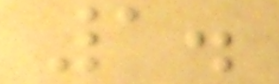1.
